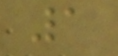1
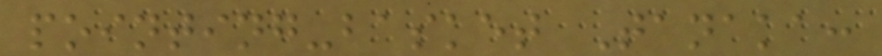pointing-basket Tanaka:
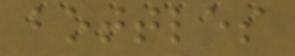bottles
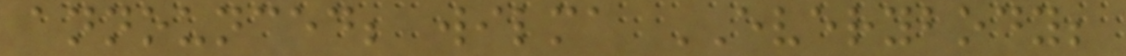announced; wilma EVERYBODY;
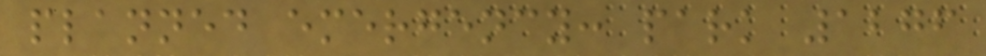planned emergency: park 1276
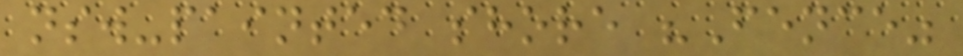nsw-painted shore "Fence"
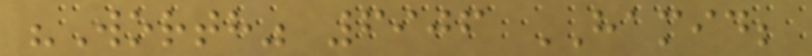"Worth" 6906 HAMID;
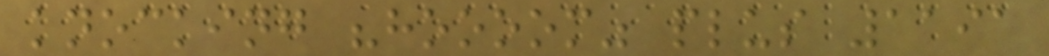knocking "hoooom" plus 1191
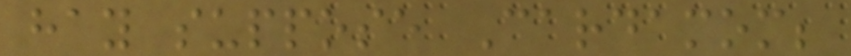hay suppose Cardamom;
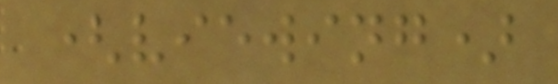(viewing)
